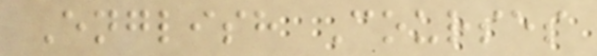English Courses
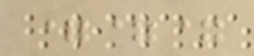===
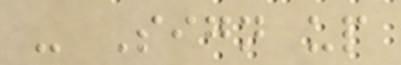- Sign up
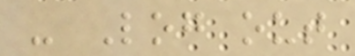- Log out
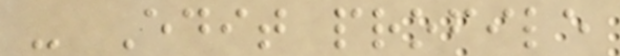- Edit profile
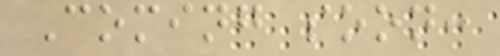Coming soon:
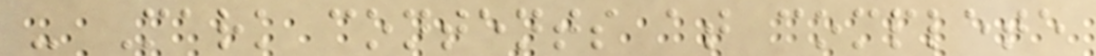- Mark contents at complete
